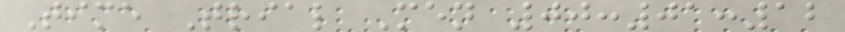Time Trial Men 00:01:12
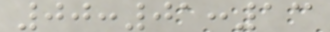00:01:13
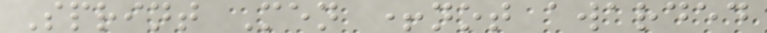Sprint Men +not awarded
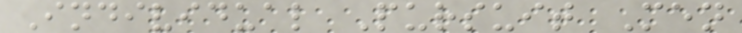Individual Pursuit Men
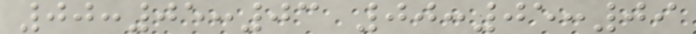00:05:03 00:05:09
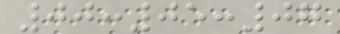00:05:07
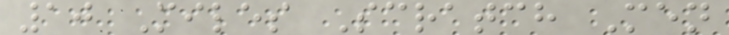10 Miles Scratch Men
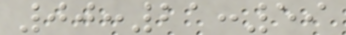00:21:59
